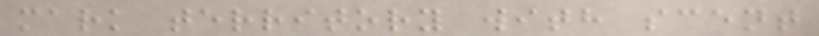mark territory with scent
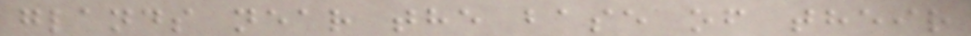glands near the base of their
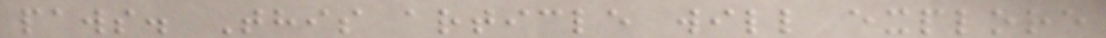paws. This article will explore
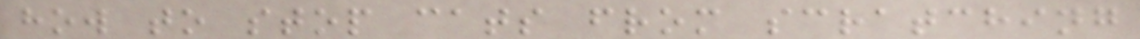how to stop cats from scratching
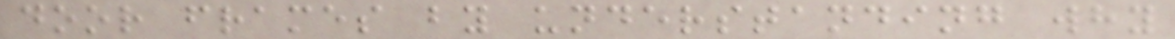door frames by understanding why
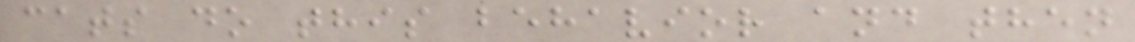cats do this behavior and then
